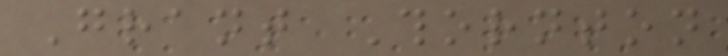Grant Thornton
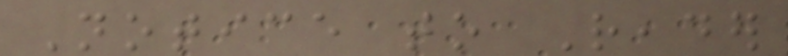Notice to Reader
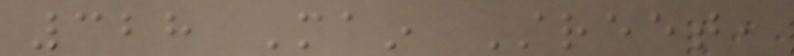328 Main Street,
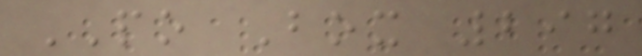PO Box 297
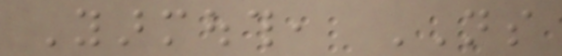Yarmouth, NS
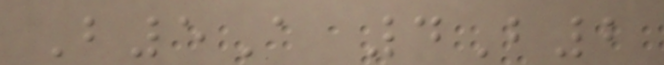B5A 4B2
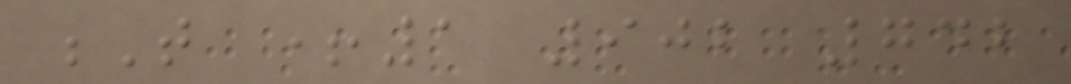T +1 902 742
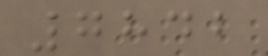7842
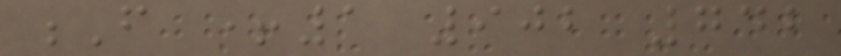F +1 902 742
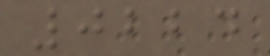0224
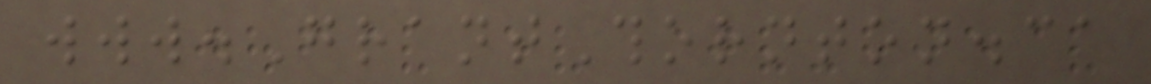www.GrantThornton.ca
